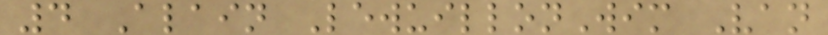4 Alain LewuillonWim Van
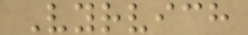Vyrvich
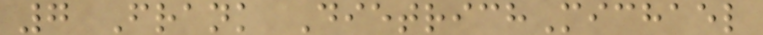7 Frank DietrichMichael
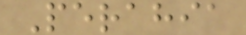Perahia
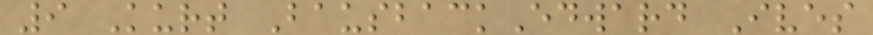9 Kurt BausbackEdward Ives
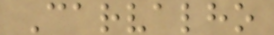Carvalho
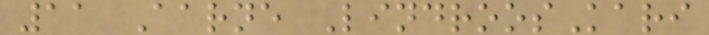11 Aarne LindroosKari
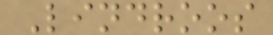Lindroos
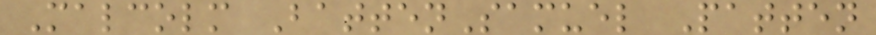Malcolm BattenSamuel Patten
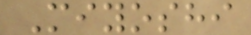Miyoshi
